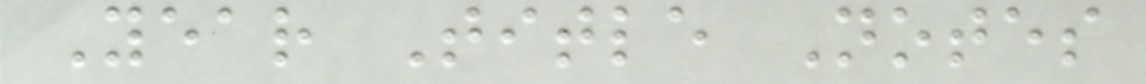Year Title Notes
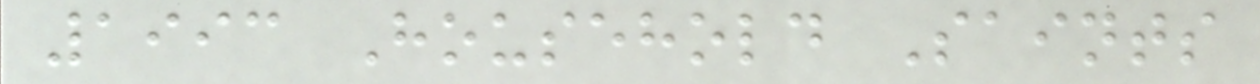1993 Household Saints
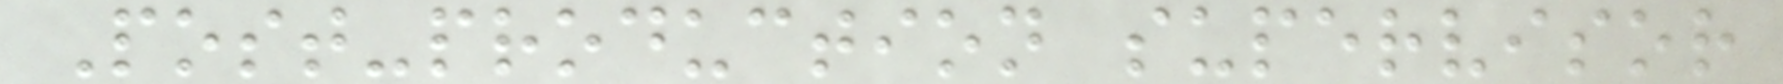Post-production supervisor
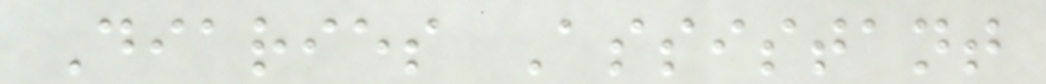Diaries Assistant
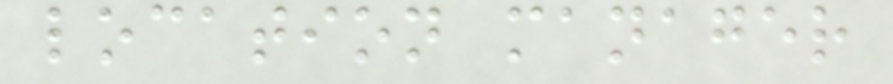location manager
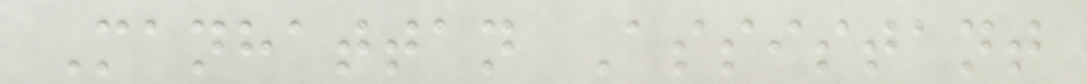Manhattan Assistant
